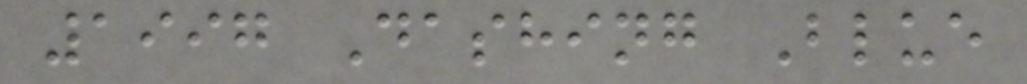1997 Dashing Blue
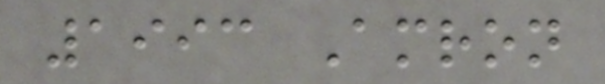1993 Amron
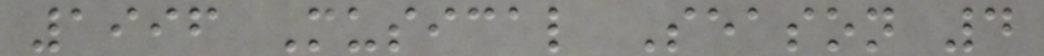1996 Musical Season 4
